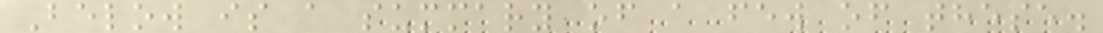Below is a summary of a few of these.
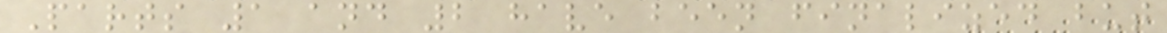Parts 1 and 2 have been finalized but
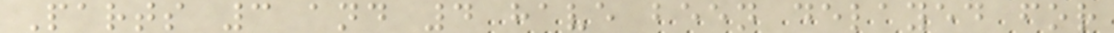Parts 3 and 4 have been delayed for
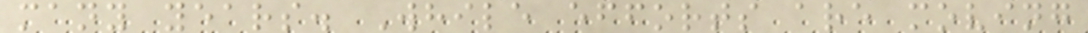many years. While efforts are moving
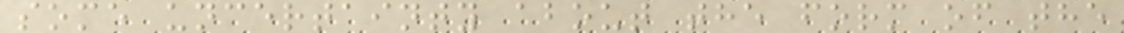some uncertainty about the form of the
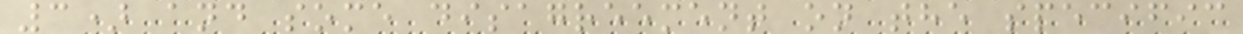3) and some disagreement on the specific
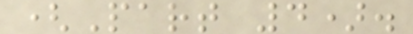(Part 4).
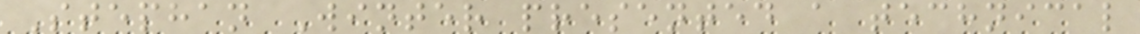Stephan Winter presented a technical
